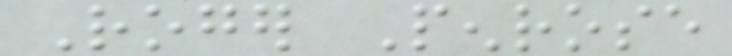Roger Penrose
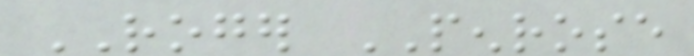ROGER PENROSE
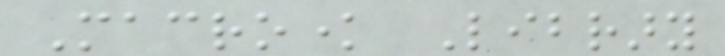Macroknow Library
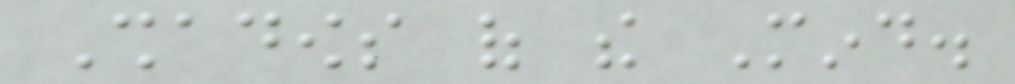Shadows of the Mind.
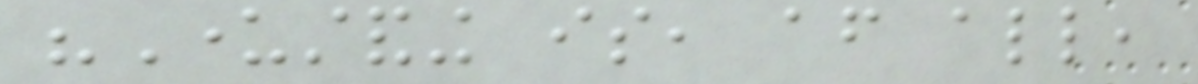"Understanding is, after all,
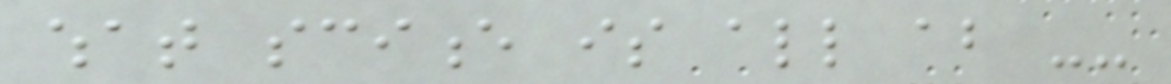what science is all about --
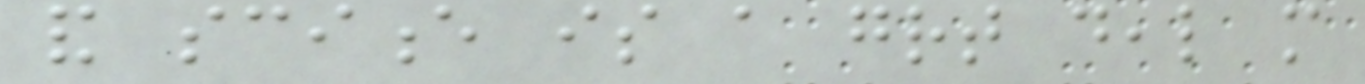and science is a great deal more
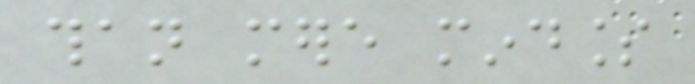than mere mindless
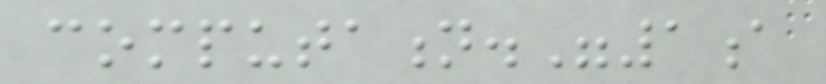computation."1a
